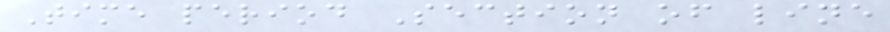Time period Section of line
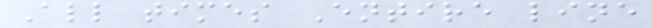All times Entire line
